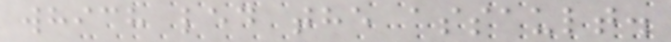which led the assault.
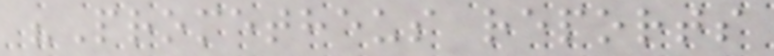"Prometheus reports
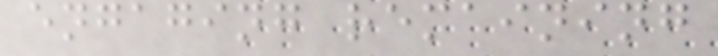engaging remaining
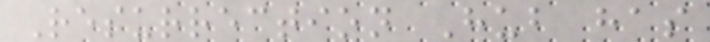Resurrection Hub has
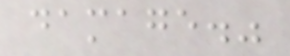damage."
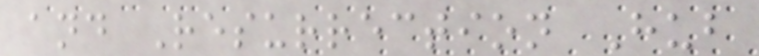and Resurrection Hub
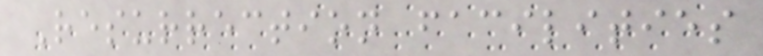Resurrection facilities
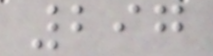297
